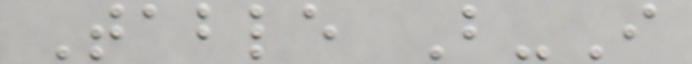Table B-I
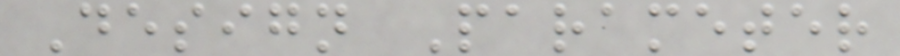Design Parameter
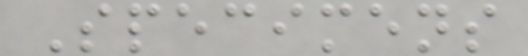Specimens
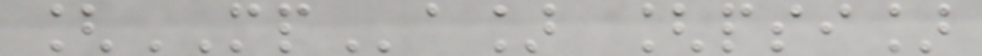[MPa] [psi]
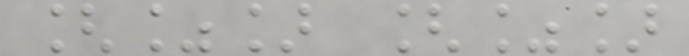[%] [%]
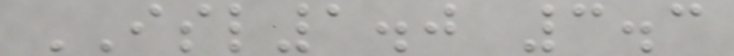ISL1.0 3.3
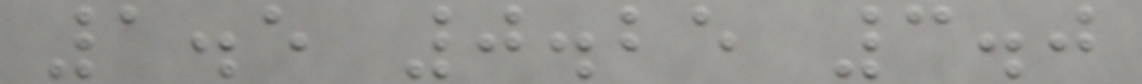1.5 0.25 3.0
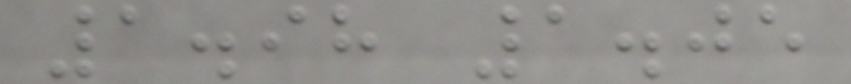1.98 1.05
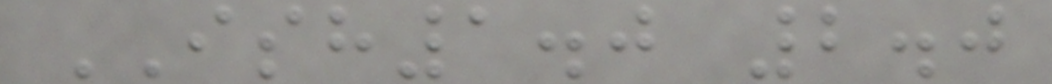ISH1.0 2.0
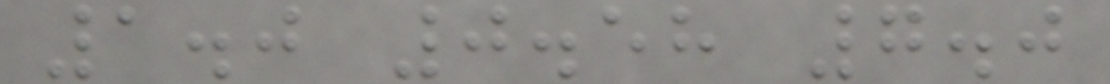1.0 0.58 7.0
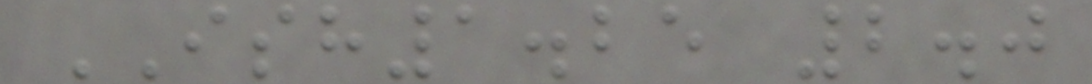ISH1.25 2.0
